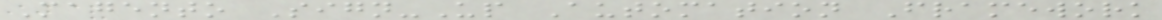Magento Sign-Up Automation Framework
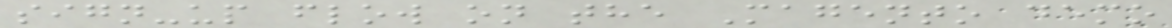sign-up flow on the Magento demo
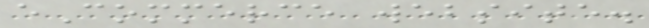eCommerce website.
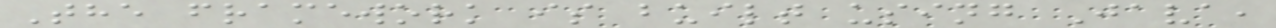The framework is built using Java,
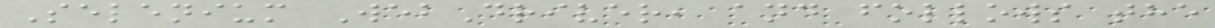Selenium WebDriver, and follows the
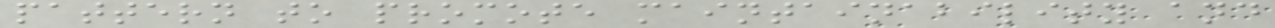pattern to promote maintainability and
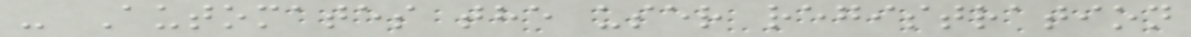- Automates the user registration
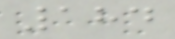184
